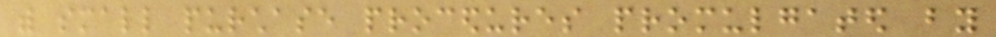with small purchase procedures promulgated by
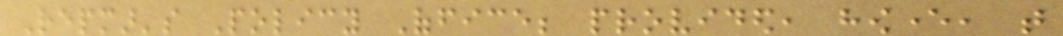Repmar's Policy Office; provided, however, that
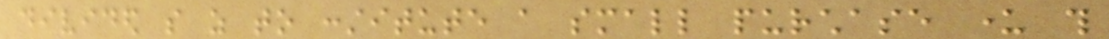divided so as to constitute a small purchase under this
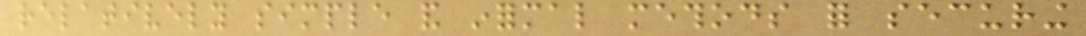relatively simple and informal methods for securing
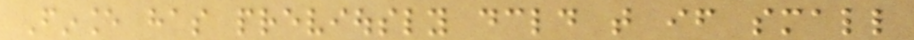Finance has previously declared that if small
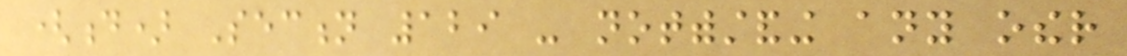(d) Section 129 - notwithstanding any other
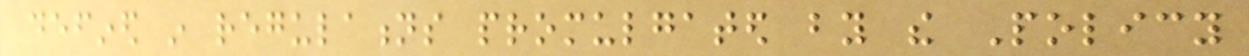defined in regulations promulgated by the Policy
